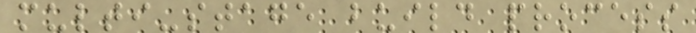multi-stage build process
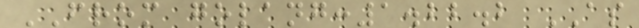FROM golang:1.22.2 AS
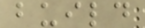build
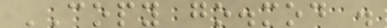COPY go.mod .
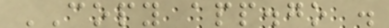COPY app.go .
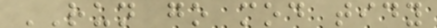RUN go mod tidy
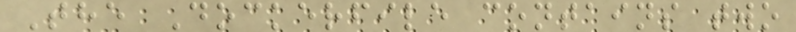The Dockerfile contains two
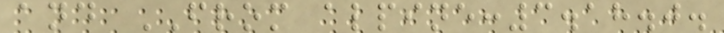and FROM alpine:3.18.0.
